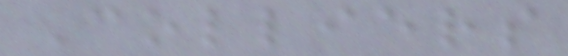Colliers
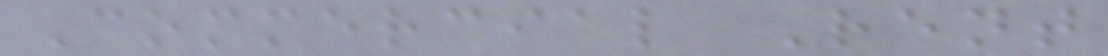Commercial Rent
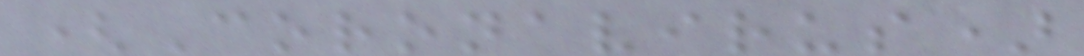(Coronavirus)
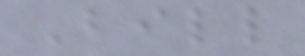Bill
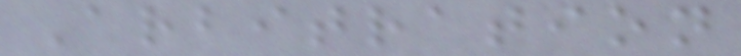Arbitration
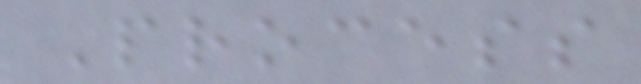Process
